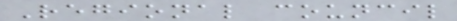Regional council
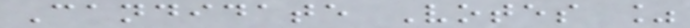Candidate Votes %
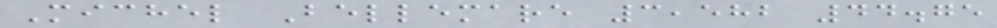Michel Bellemare 3,582 44.75
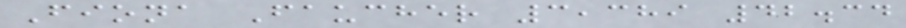Fiona Faucher 3,389 42.34
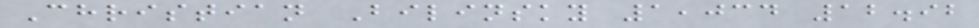Christian Bilinsky 1,034 12.92
